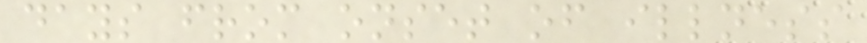days from onset of illness
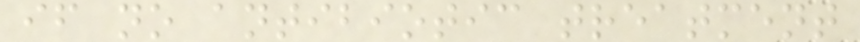if no antibiotic treatment
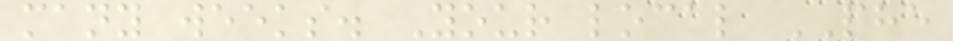many weeks. Your local PHE
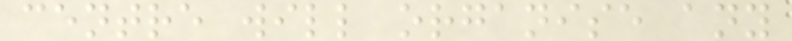centre will organise any
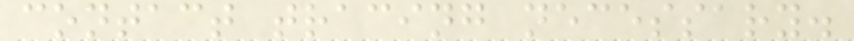contact tracing necessary.
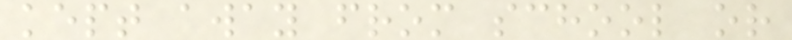kept away from school or
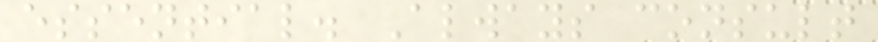essential. Always consult
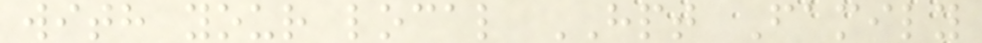with your local HPT Family
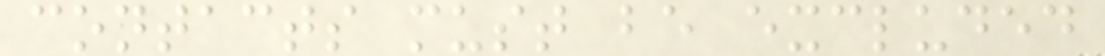contacts must be excluded
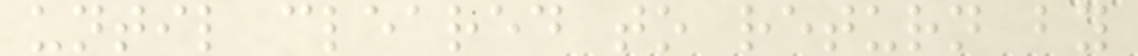until cleared to return by
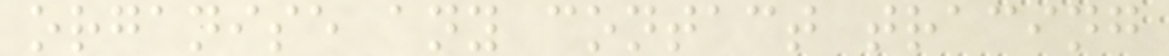organise any contact tracing
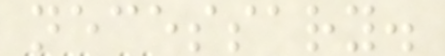necessary.
